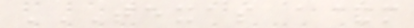TEXAS A&M
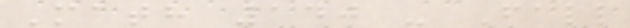Math 140 - Fall
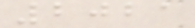2021
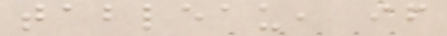tableau, if
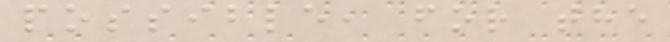possible, for the
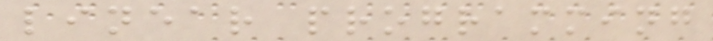linear programming
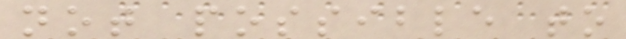not possible to
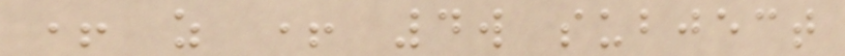+ z + 4w subject
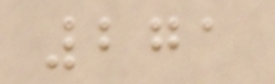271
